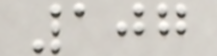107
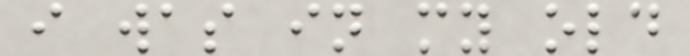i was in my old
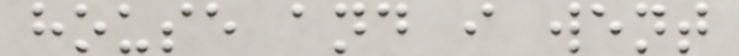house and i went
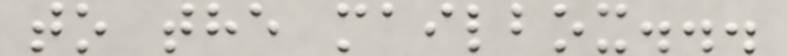to the mailbox...
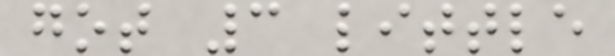got 3 little
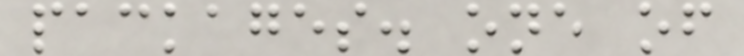packages. one of
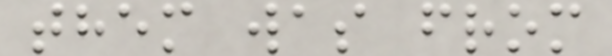them was from
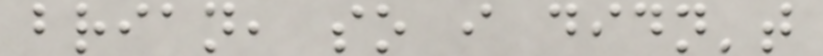brian, so i didn't
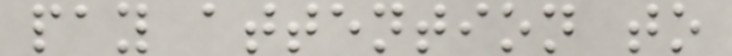pay attention to
